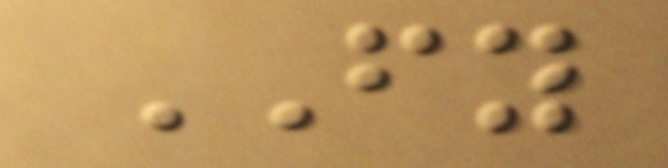FY
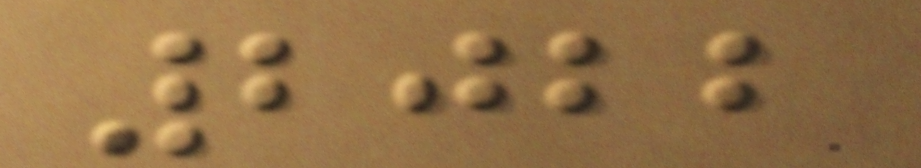2022
